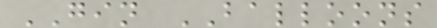GIN BALLOONS
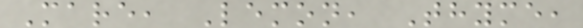Mare, Lemon, Thyme,
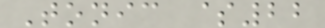Tonic $22
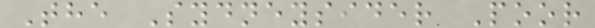The Sydneysider Poor
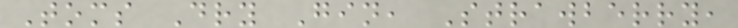Toms Dry Gin, Strawberry,
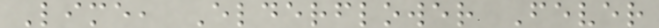Lime, Elderflower Fever
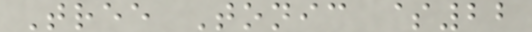Tree Tonic $22
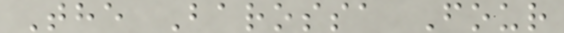The Barossa Four
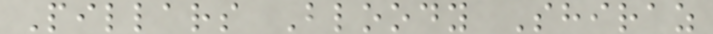Pillars Bloody Shiraz
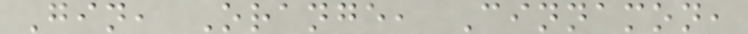Gin, Orange, Cinnamon,
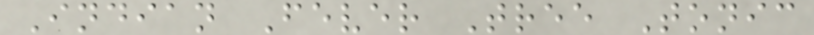Indian Fever Tree Tonic
